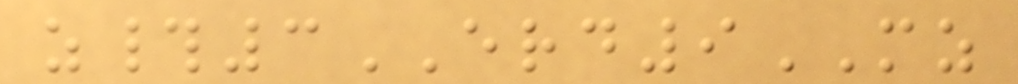z#3ERD9MZ
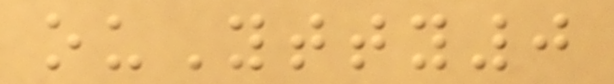ouYtty0
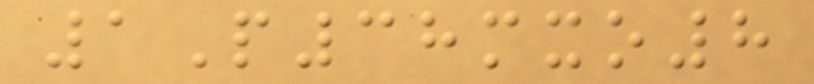1P38mxo8
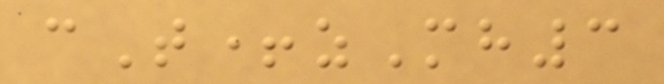cT+zMh3
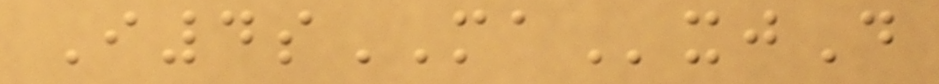I4sMAxjD
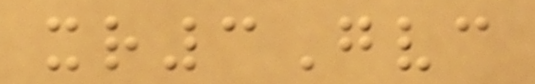xr3Gvc
